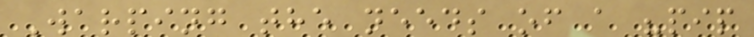Warping the needs of a "pip
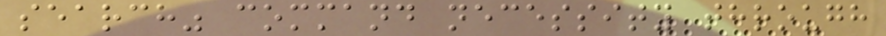search" command necessity through
